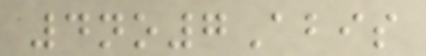4no7Abis
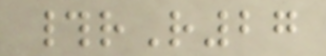#rR27
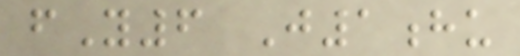fY6 J1hu
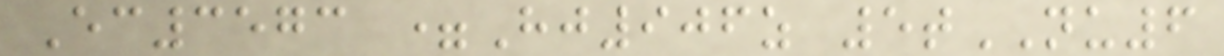Ec3573 =Hj906z 5tNU6
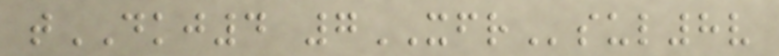tDKJ4 7XFRsul8v
